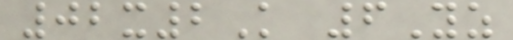02x2K 6Yz
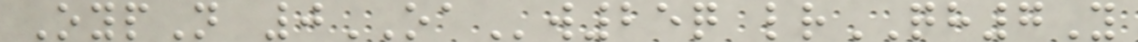OypN 0OAw25q lrQH7Y
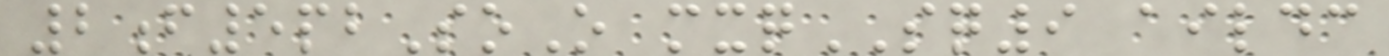2f5pbSoO mxqSQ9 aildc
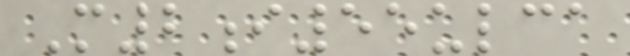M2i55ulca
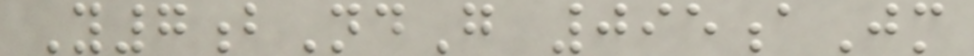Y7bNdG 095aJm
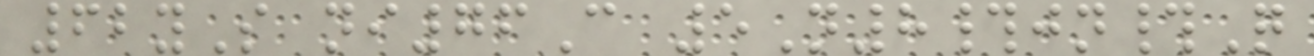62yS ni76C 5N8#jn#Q
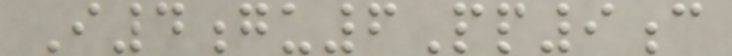I4gu6Pp9c
